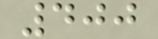400
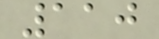110
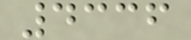4336
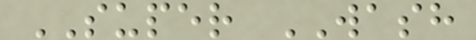SUPER WASH
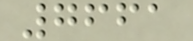7661
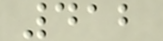412
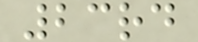23rd
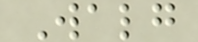Walg
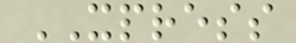XPRESS
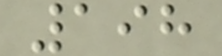198
